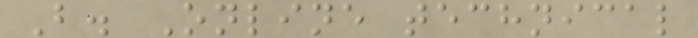B. Online technical
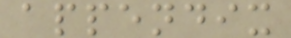appendix
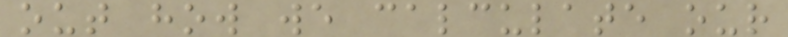out how we calculate our
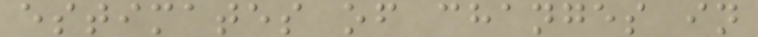estimates of changes in
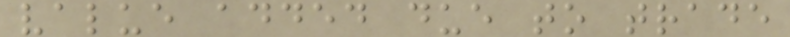value added due to trade
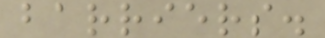barriers.
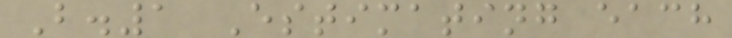B.1 Estimating each
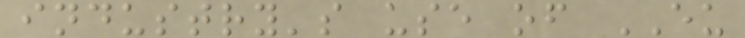industry's use of EU
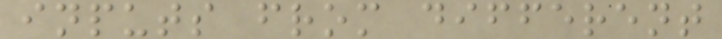inputs from different
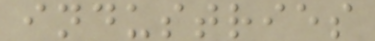industries
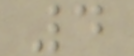4
